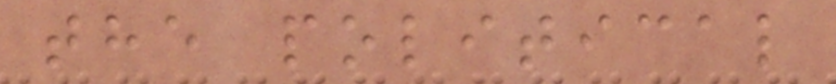the political
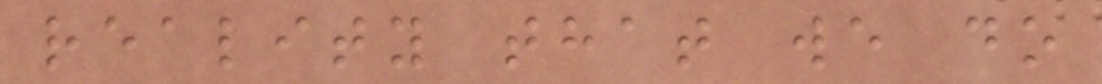reality that we do
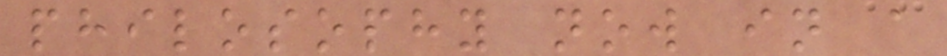philosophy now in a
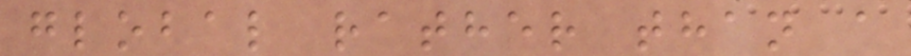global rather than a
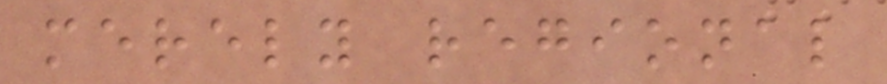merely regional
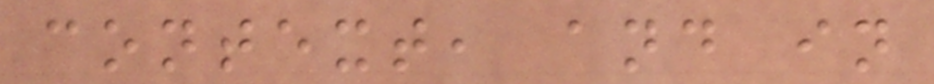context, and in
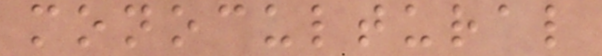monocultural
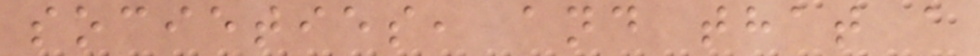societies, and that a
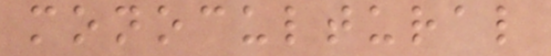monocultural
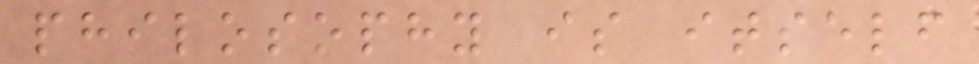philosophy is itself
